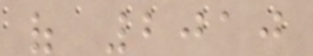of 2010
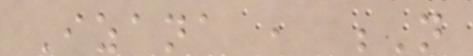Izana , N
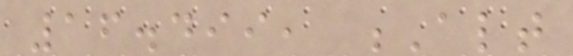16.499, Alt
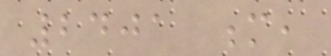2401 m,
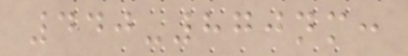440-870nm:
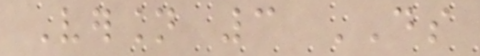Version 3 DS
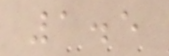1.5
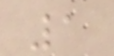1
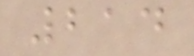214
